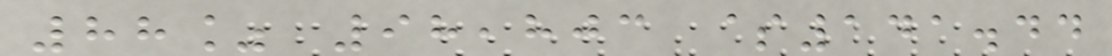88% 98,803 $141.44
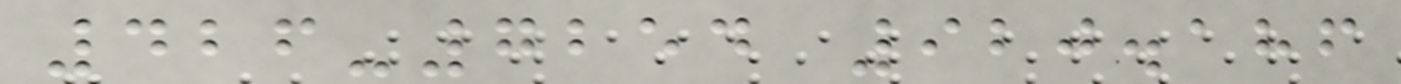426-7254 920.186
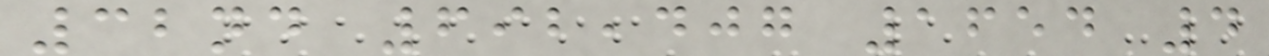32nd 692,407 1654 4
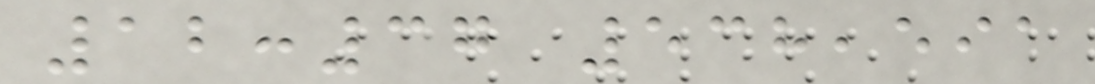12:37 538,591
